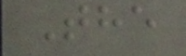The
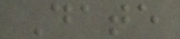Date
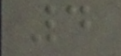4
